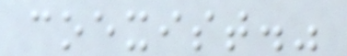coexist."
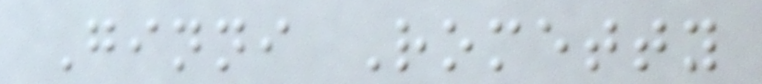Ginni Rometty
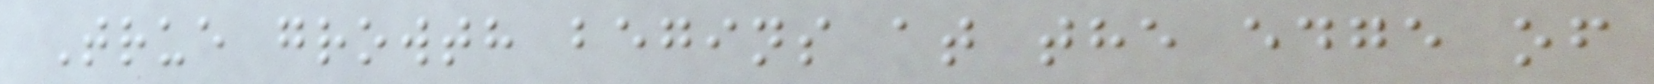True growth begins at the edge of
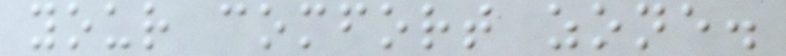your comfort zone.
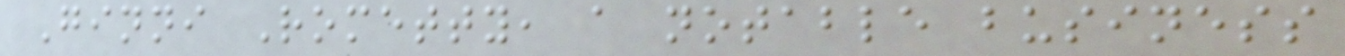Ginni Rometty, a notable business
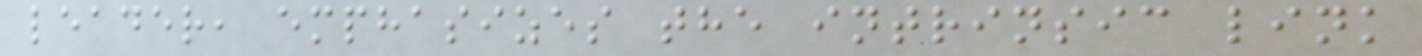leader, emphasizes the intrinsic link
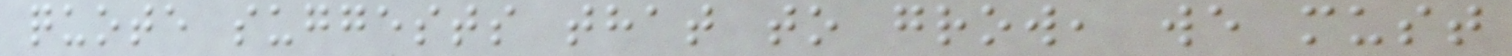quote suggests that to grow, we must
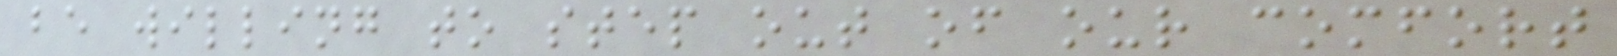be willing to step out of our comfort
